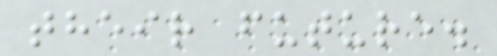their future.
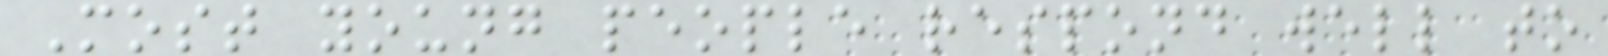Most young people respond well to
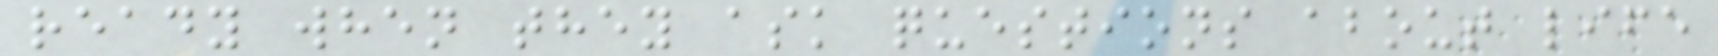ready when they ask questions about life
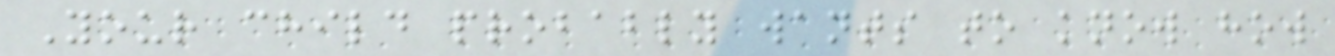Your child probably wants to know how
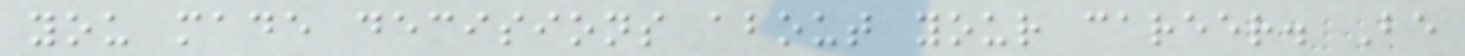you made decisions about your career. Be
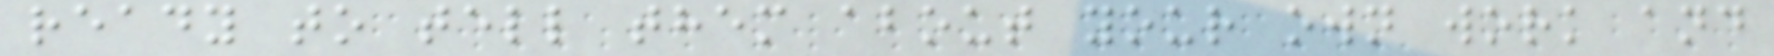ready to tell them about your own work and
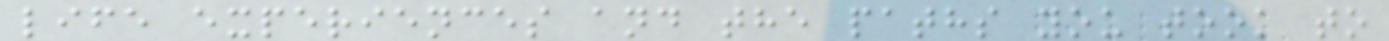life experiences and the paths you took to
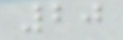20
